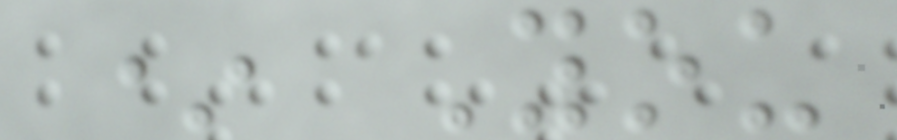* You
